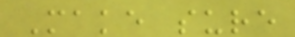Make sure
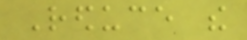Reduce the
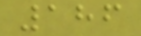186
